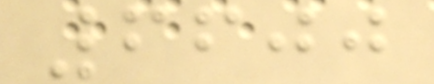6600
